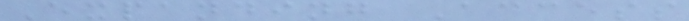Expanding Access
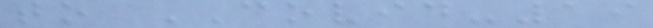to COVID-19
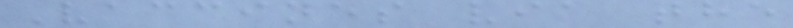Vaccines via the
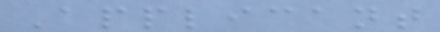Applicant
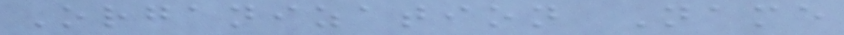Organization Name
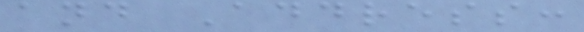and Address:
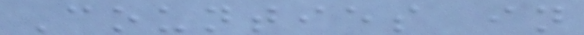Counties in
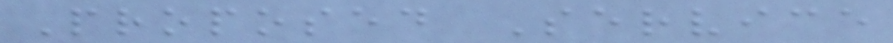Proposed Service
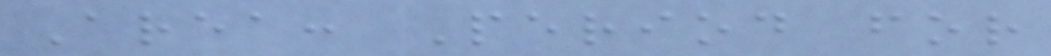Area: Period for
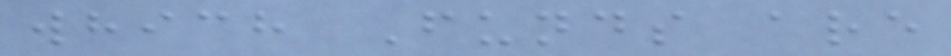which Funds are
